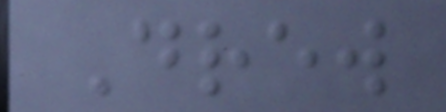Drew
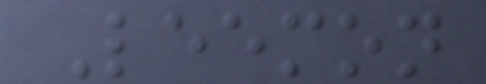Leemon
